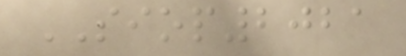SIOP2021
